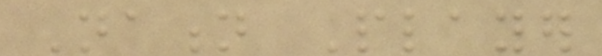Nation Player
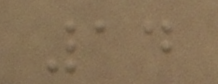14
